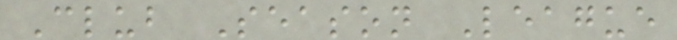Club Season League
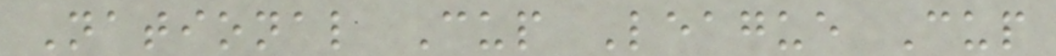National Cup League Cup
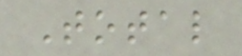Total
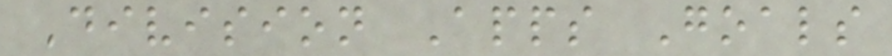Division Apps Goals
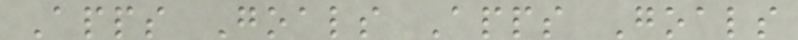Apps Goals Apps Goals
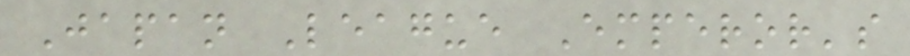Japan League Emperor's
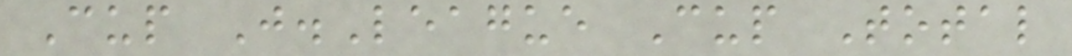Cup J.League Cup Total
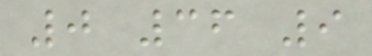0 36 9
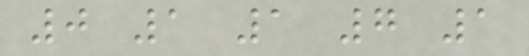0 1 1 7 1
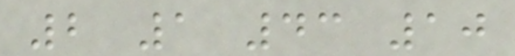2 1 43 10
